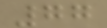77
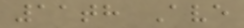11th Ave
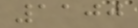1100
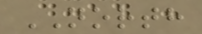NORTH
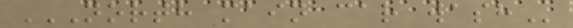NORTH MAIN CAR WASH
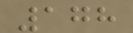178
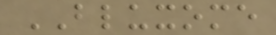BLUXOME
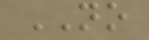NO
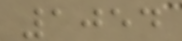1054
